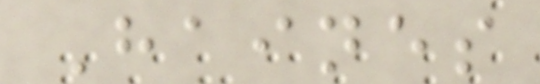Haines
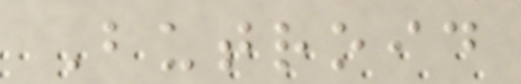Butroid
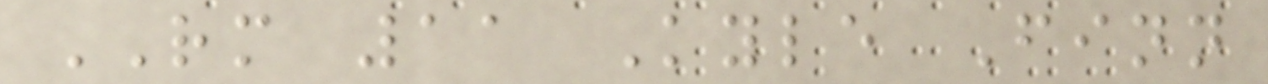RM 11 Kyle Finn
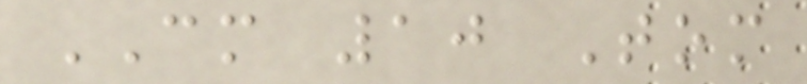CM 10 Tom
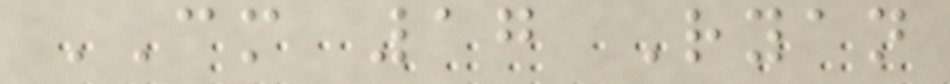CM 17 Ryan
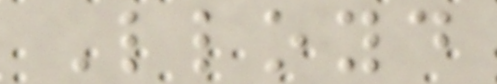Lloyd
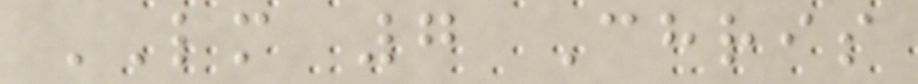LM 7 Chris
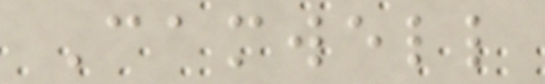Camwell
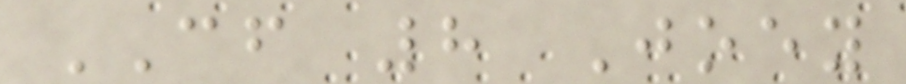CF 8 Joey
